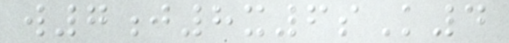w7j8x6sK4
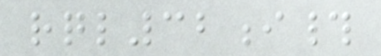rql32i#
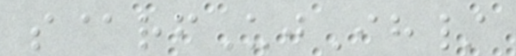s@rfUjIh/
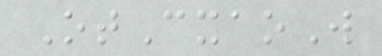OtCxaoW
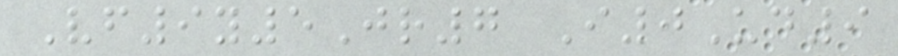Vf9y5Jr7 I0Ud9
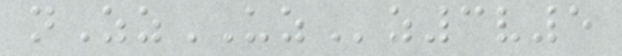nZzUZz3v5
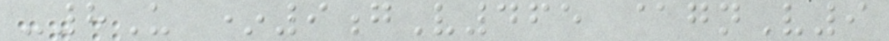-8U *9gV465 @gnV9
